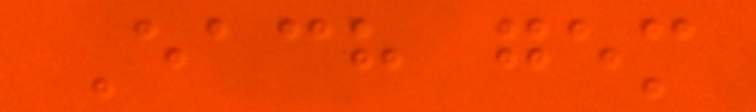Each gem
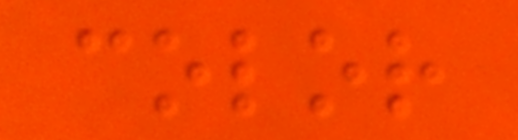color
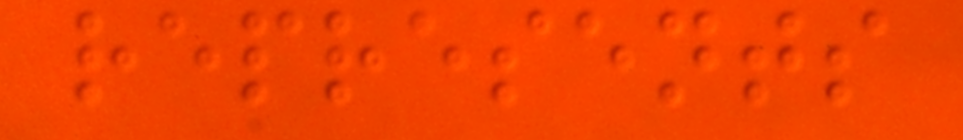represents
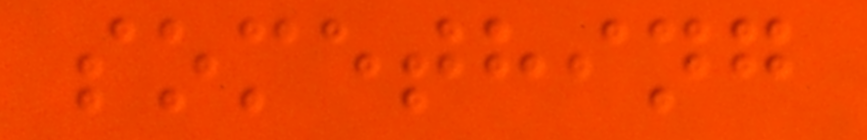something
